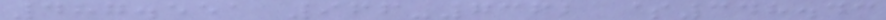487.551 966-7362 $348.43
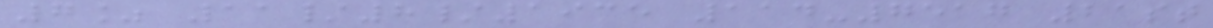7% 11/8/1935 114-7517 21st
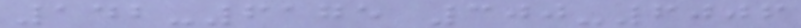142-6175 300-6006
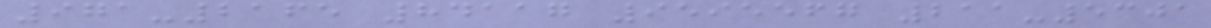971-2165 84117 9595567 211-5301
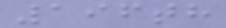196th
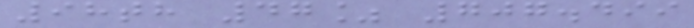98th 47% 707.499
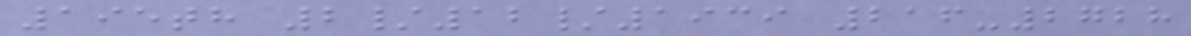195th 2/12/1939 216-2728
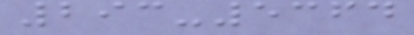293-5364
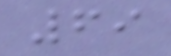69
